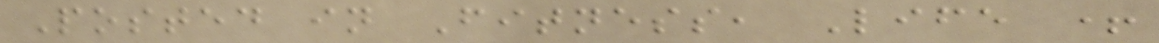Posted in Fitness, Life +
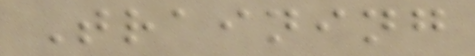Training
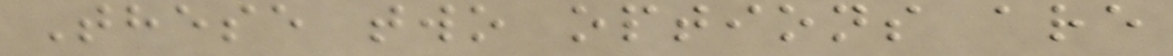These two options are
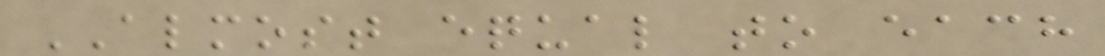ALMOST equal to each
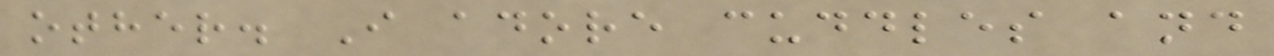other. I adore cuddles and
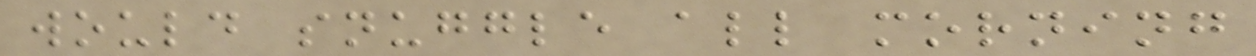would snuggle all morning
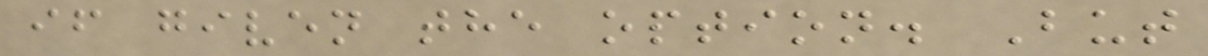if given the option. But
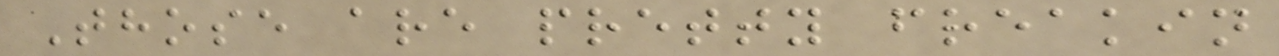Those are pretty freakin
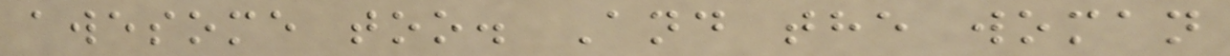awesome too. And the woman
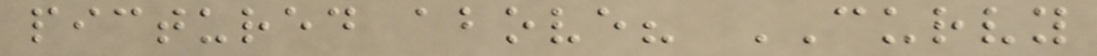pictured above? CURVY
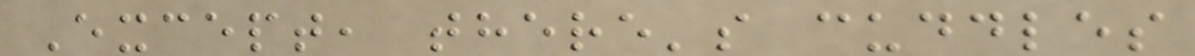Except, there's cuddles
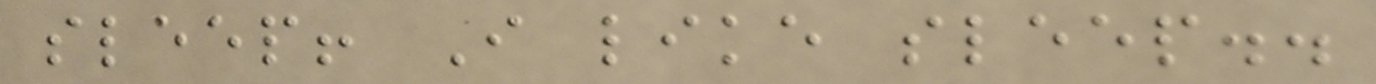sleep! I like sleep..
